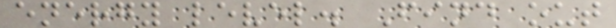energy level. Find out
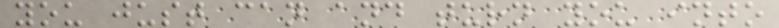you just can and turn you into
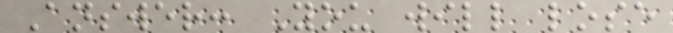Answer: You will lose
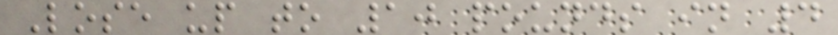Lose up to 10 pounds in 4
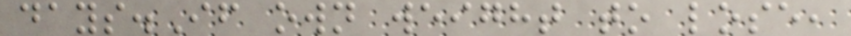days.If own weight to lose,
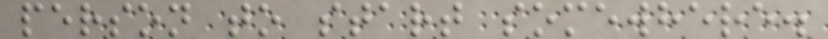person to start somewhere.
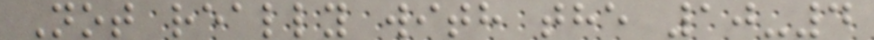Not really with the 10-4
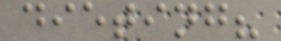dieting?
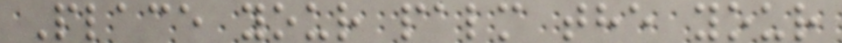Place your palm the your
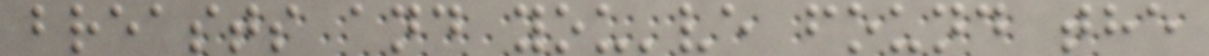breasts and you've found the
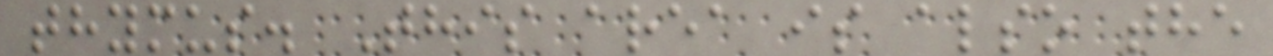thymus. This area is also the
